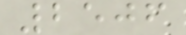2506
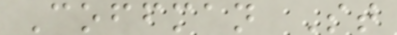Coffman St
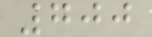700
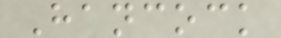Hancock
